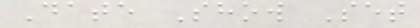Date Show Set
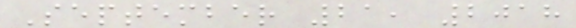September 21, 2018
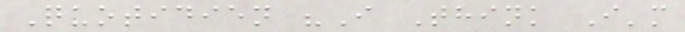Quotidien "I Think I'm
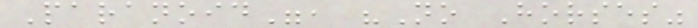Paranoid", "No Horses"
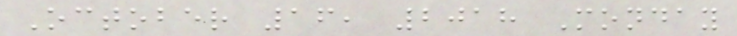October 16, 2018 Monday
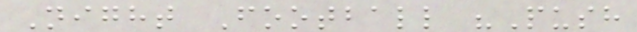Night Football "Push
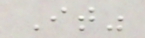It"
